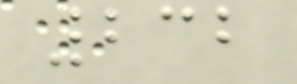232
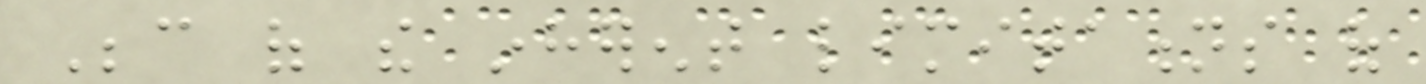Because of the inherent limitations of
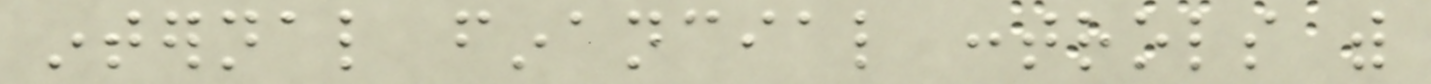internal financial controls with
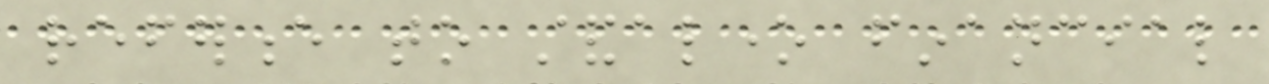reference to standalone financial
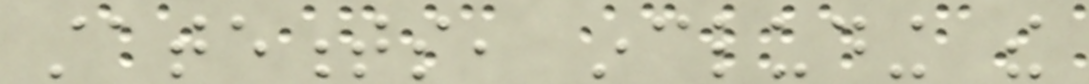statements, including the
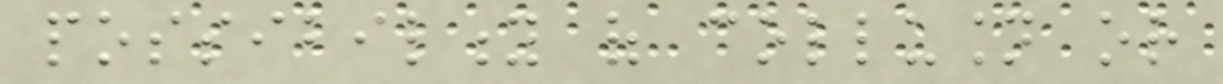possibility of collusion or
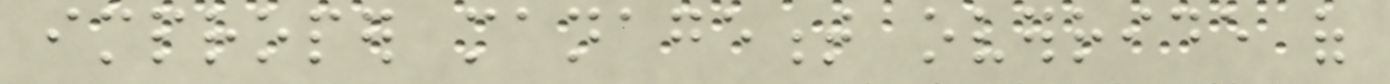improper management override of
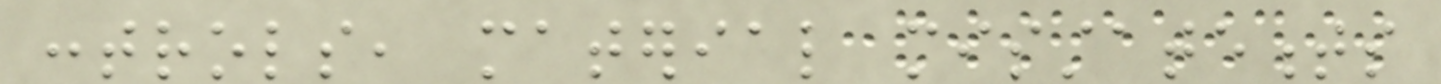controls, material misstatements
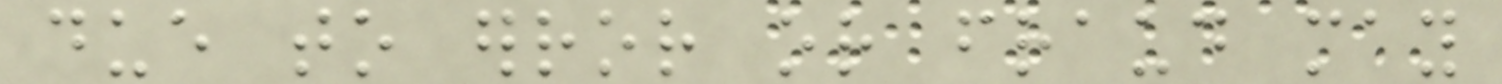due to error or fraud may
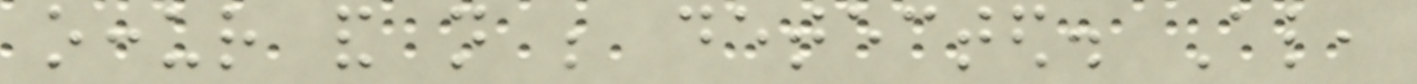occur and not be detected. Also,
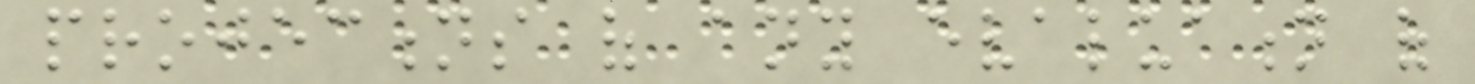projections of any evaluation of
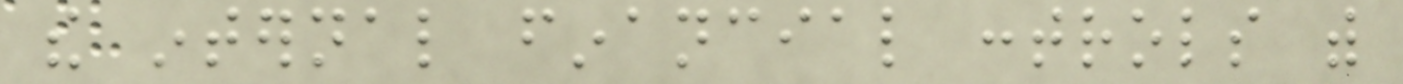the internal financial controls with
